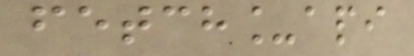fetch_api
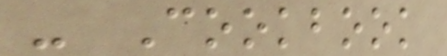- Cookbook
